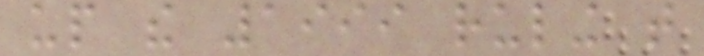up the 1999 ruling that
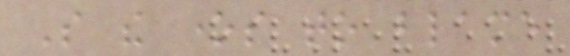So the ones to blame
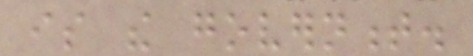is the government.
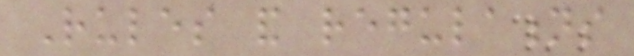Rules and regulations
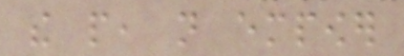the people, not empower
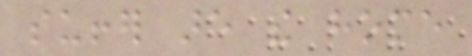suffer are the home
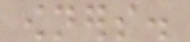owners.
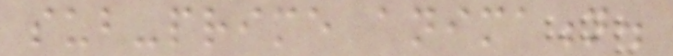sub-prime animation.
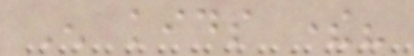Enough kids there?
